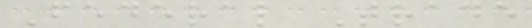Federal Trade
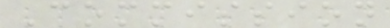Commission
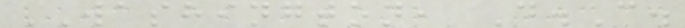WASHINGTON, D.C.
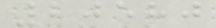20580
